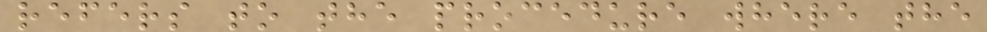refers to the procedure where the
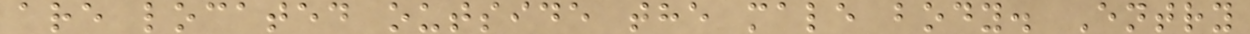are located outside the male body. Entry
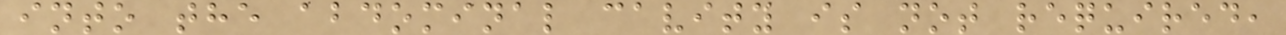into the abdominal cavity is not required,
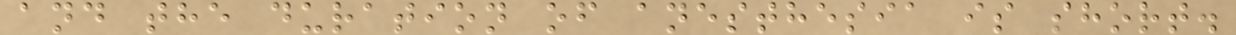and the duration of anesthesia is short.
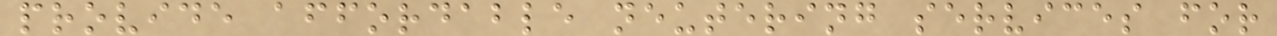provide affordable neutering services for
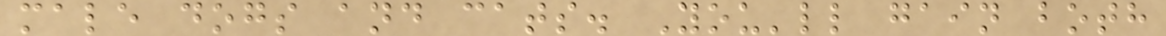male dogs and cats. You'll gain both
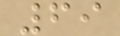69
